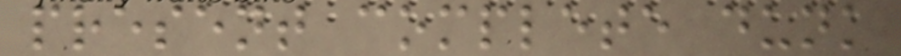present complete dunk
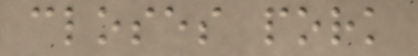closes pork
